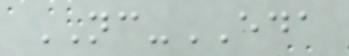NC-EDA
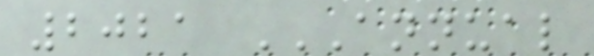2021 ANNUAL
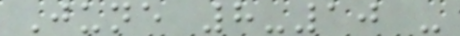June 8-10 -
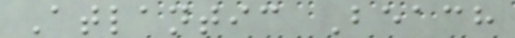Atlantic Beach
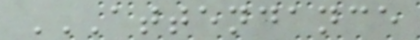ATTENDANCE
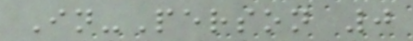In-Person 0
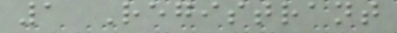1 Registrant
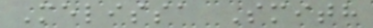Melissa Smith
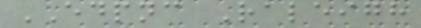EDPNC Raleigh
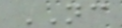NC
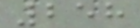258
